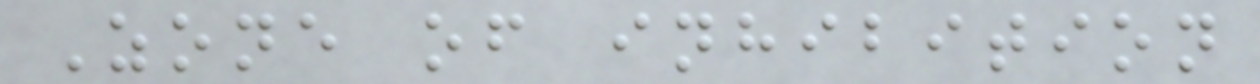Zone of inhibition
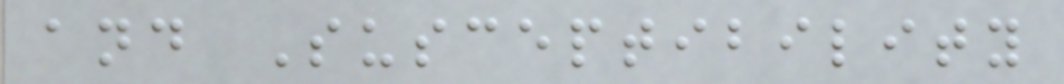and Susceptibility
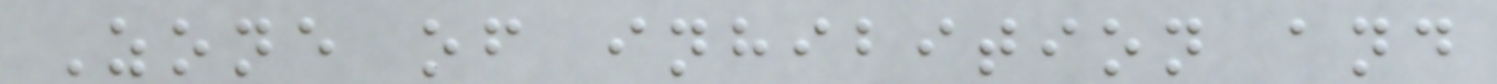Zone of inhibition and
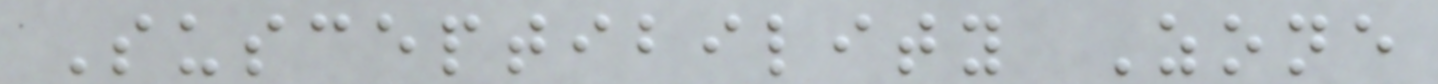Susceptibility Zone
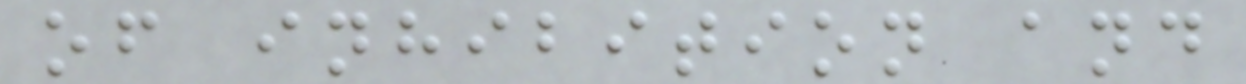of inhibition and
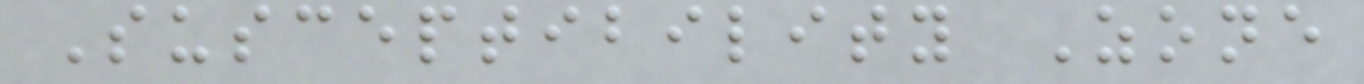Susceptibility Zone
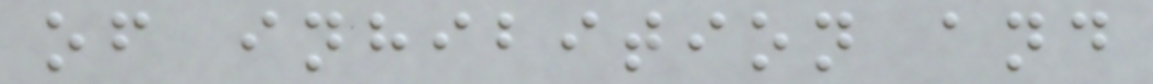of inhibition and
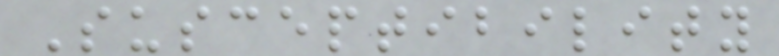Susceptibility
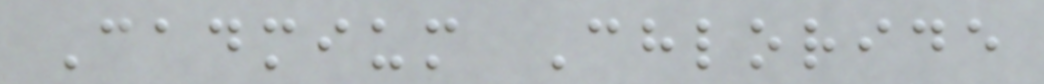Cadmium Chloride
